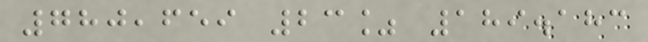780,659 23% 189.183
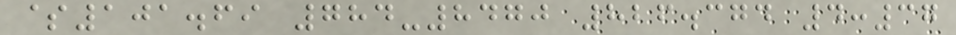$101.69 784-8470 826.374 4:37
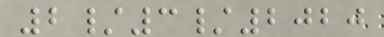2/3/2020
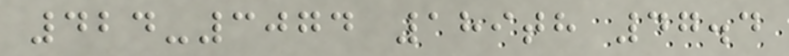424-3074 189th 47.4
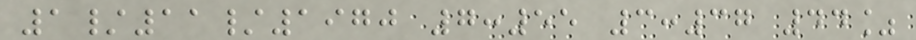1/11/1970 7:55 3:37 44%
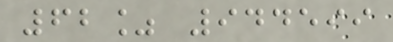62% 944599
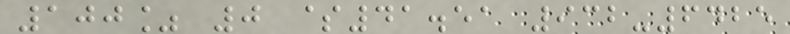100% 0 $41.51 932-6425
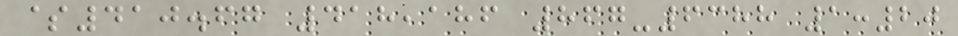$410.67 418,186 867-6388 1:20
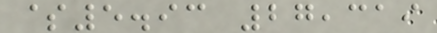$5.93 27,319
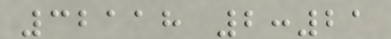32118 2:21
